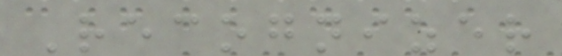Recognizer
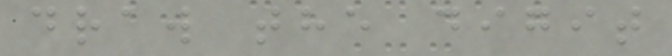draw the digit
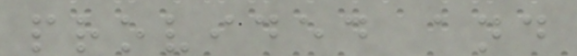provided and
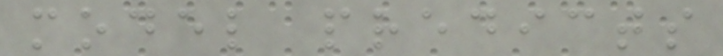model predicts
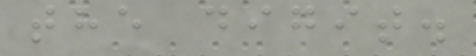the digit.
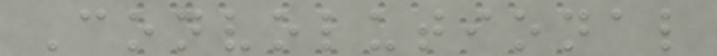Convolutional
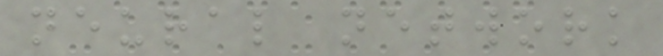neural network
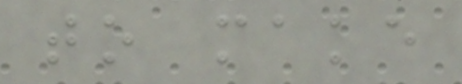to make
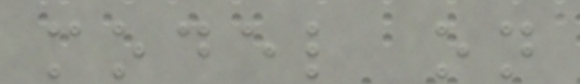model on
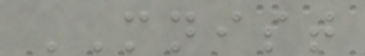MNIST
